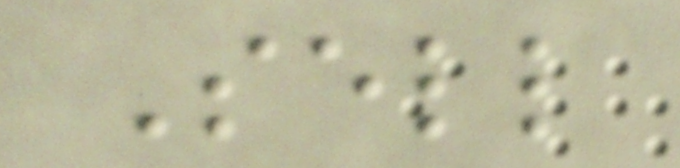Sell
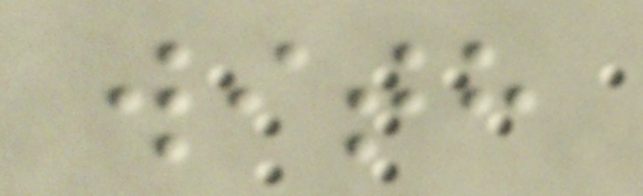with
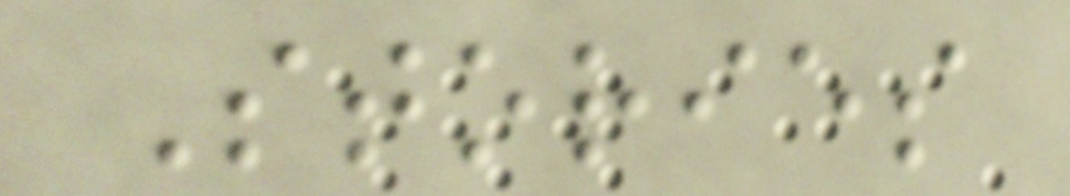Stories
